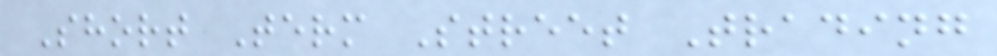Short Term Street Trading
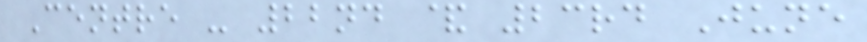Centre - 22nd & 23rd June
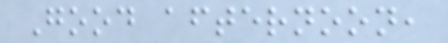Good afternoon,
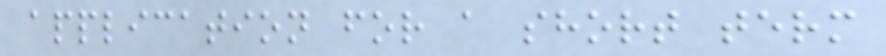application for a short term
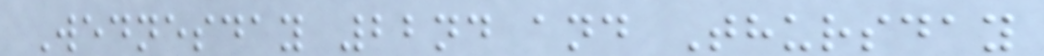Wednesday 22nd and Thursday
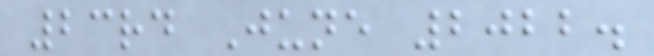23rd June 2022.
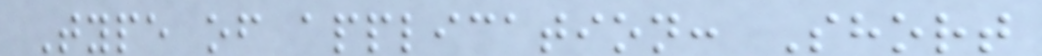Type of application: Short
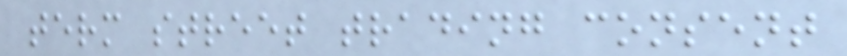term street trading consent
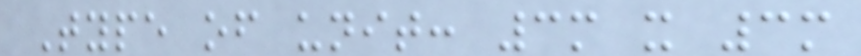Type of unit: 3m x 3m
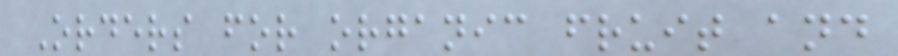Orders for organic fruit and
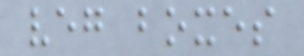veg boxes
